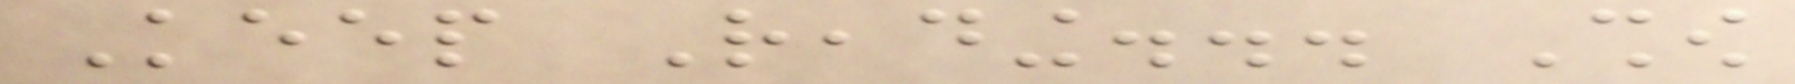Keep Reading... Show
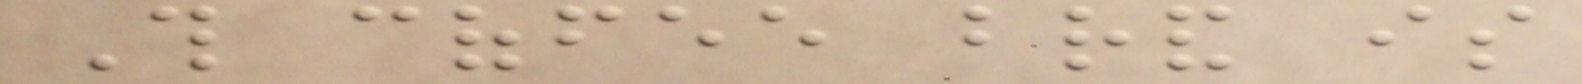This coffee brand is
